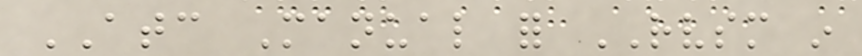ATC Manual for RVSM in
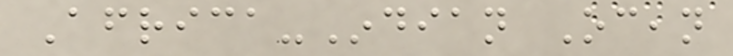Africa-Indian Ocean
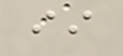ii
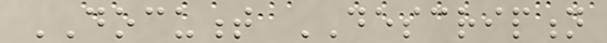DOCUMENT DESCRIPTION
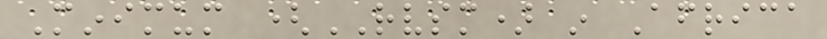Minimum (RVSM) in Africa
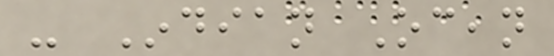- Indian Ocean
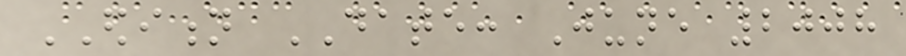EDITION DATE: June 2008
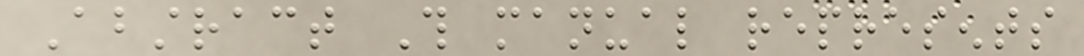Abstract This manual represents
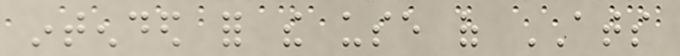intended for the use of ATS
